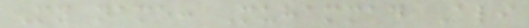My name: Muhammad Ali
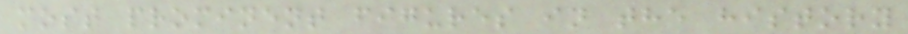most prominent figures in the history
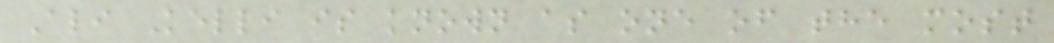Ali Kelli is known as one of the most
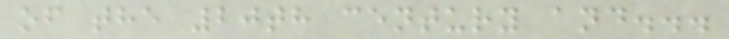of the 20th century and...
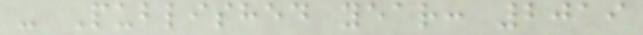- Published year: 2019
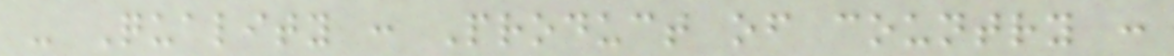- Quality : Product of country :
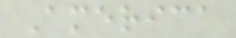America
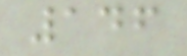146
